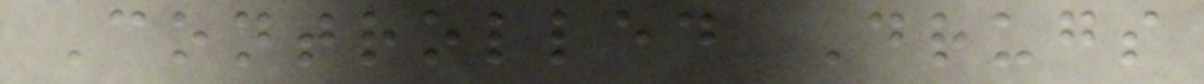Controlled Drugs
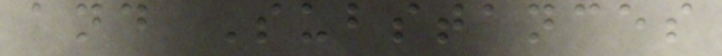and Substances
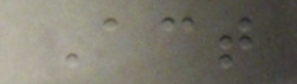Act
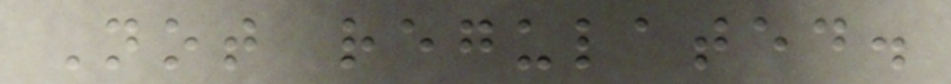Not regulated.
